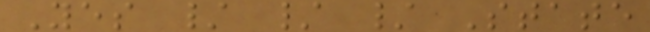Yes / / / State
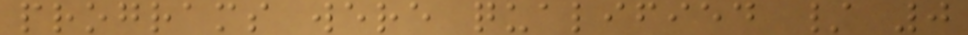programs were qualified / 0
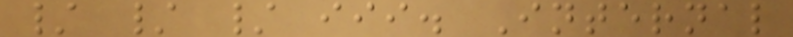/ / / iii. Internal
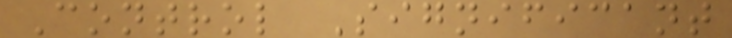Control Significant
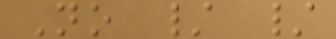No / /
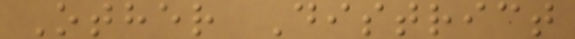Other District
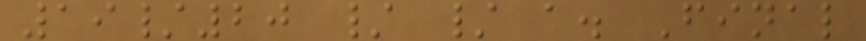19/20 / / a. Final
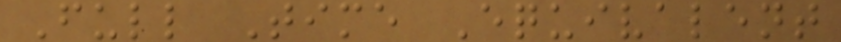Full Time Equivalent
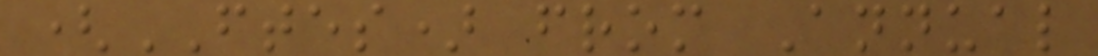(FTES) from Annual
